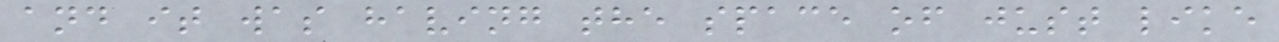and it was having the space of just like
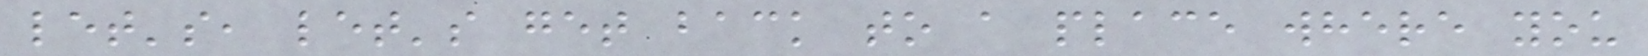let's, let's get back to a place where you
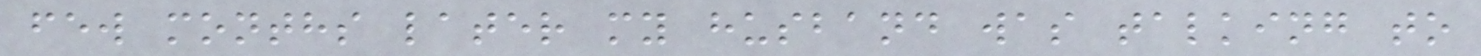few months later my husband was talking to
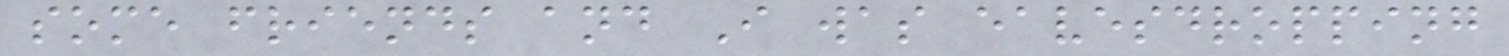some friends and I was eavesdropping
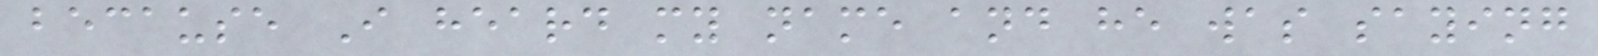because I heard my name and he was saying
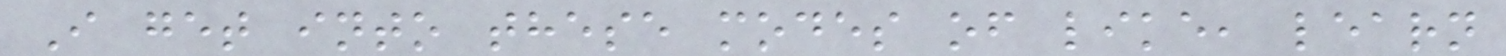I get into these modes of like, learn
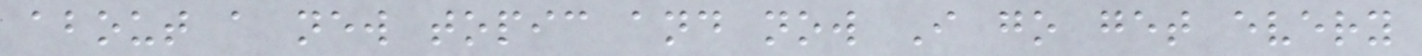about a new topic and now I go get every
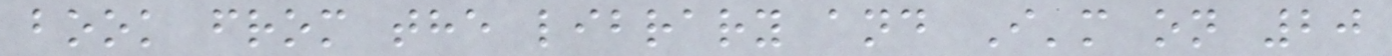book from the library and I'm on 20
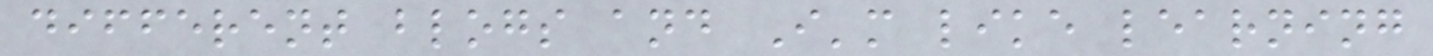different blogs and I'm like learning
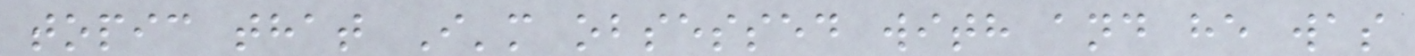topic that I'm obsessed with and he was
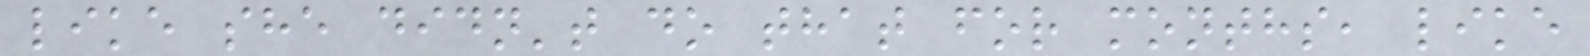like she didn't do that for months, like
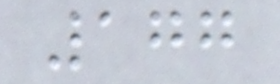177
